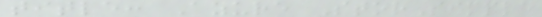title: Azure StorSimple
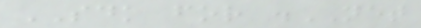SDK for .NET
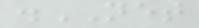.NET
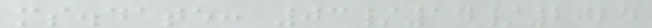ms.date: 03/14/2024
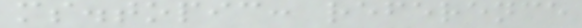ms.topic: reference
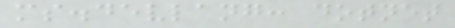ms.devlang: dotnet
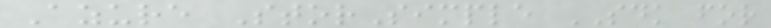Azure StorSimple SDK for
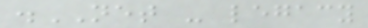.NET - legacy
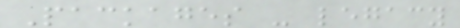Packages - legacy
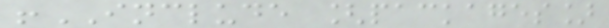!INCLUDE [packages]
